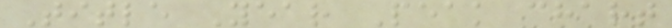Title Year Peak chart
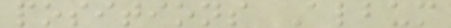positions Album
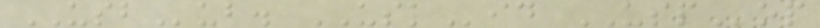USBub. USKid USPop
